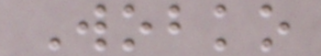Wobko
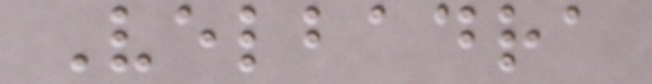Velbadra
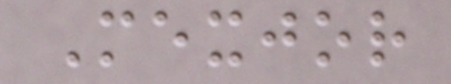Mexjor
